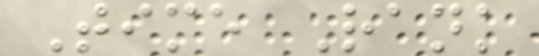Time Rank
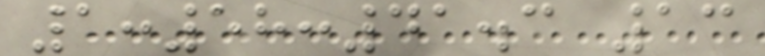1:58:41.3 13
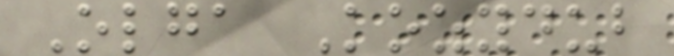Olga Kozydub
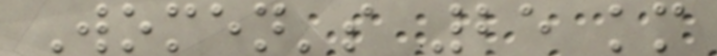Women's 25 km
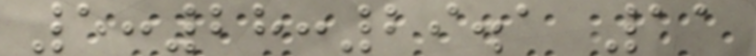5:28:29.1 11
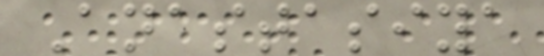Anastasiya
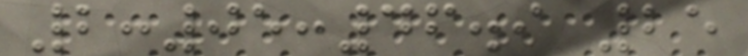2:05:46.9 25
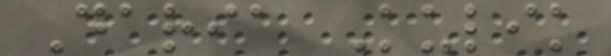Daria Kulik
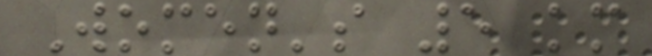Women's 5 km
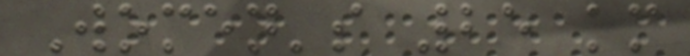Women's 25 km
